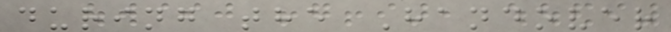during the Handover
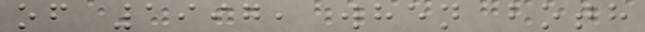of 1997, when both
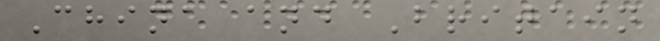China and Britain
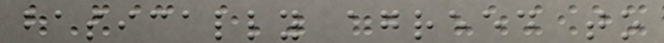basically agreed to
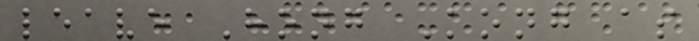leave Hong Kong as
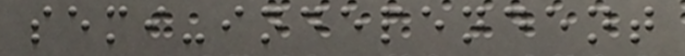semi-independent
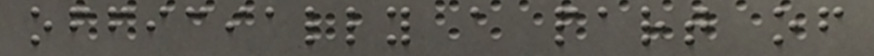officially a part of
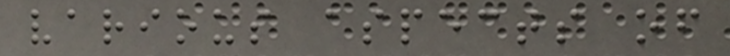various aspects of
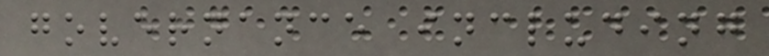governance including
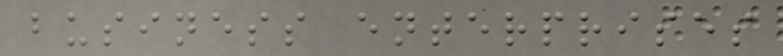business enterprises
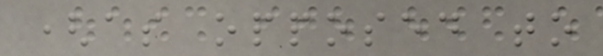(as opposed to
